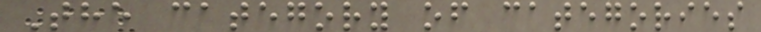The category of categories
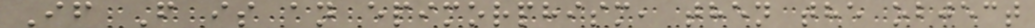If F is an epimorphism, then the object
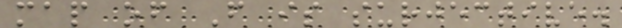map of F is surjective.
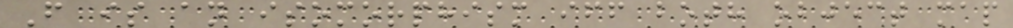F is an isomorphism iff both object map
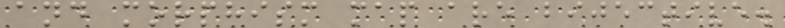and morphism map are bijective.
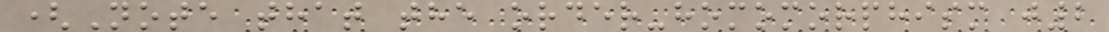(Note that the order-homomorphism j2
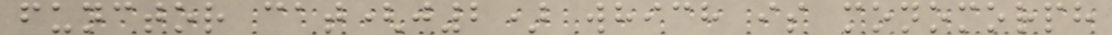functor cat(j2) which is monomorph
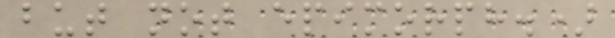but not epimorph.)
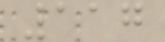117
